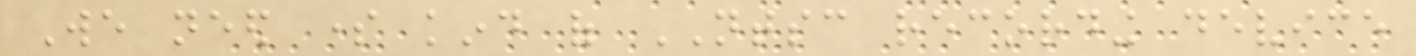We need some kind of NTSC recording device
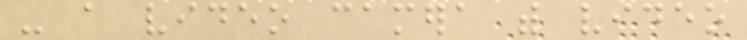- a video camera with video
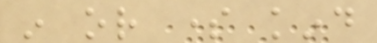in or some kind
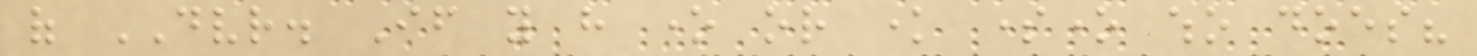of DVR. If you have one or know someone who does?
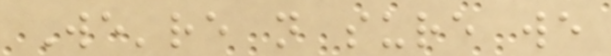We're not sure we
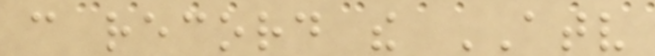can record the ATV
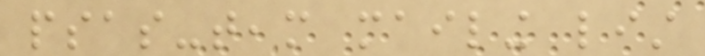psas-team mailing list
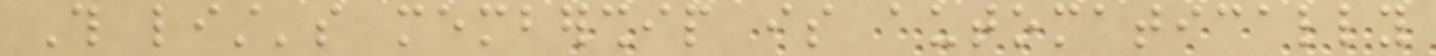This list's membership is automatically
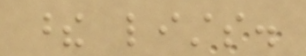these lists.
